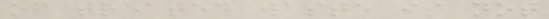of treated waste is not
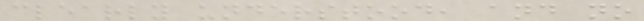clearly understood, and no
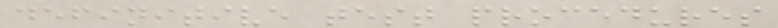definitive test procedures
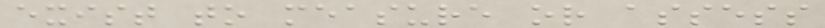exist to measure or assess
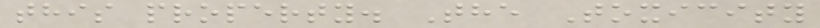this property. The Toxicity
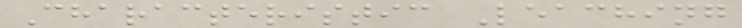Characteristic Leaching
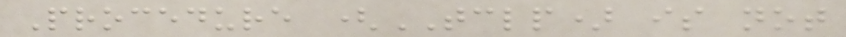Procedure (TCLP) is not
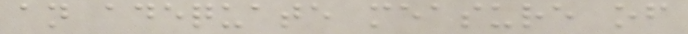an adequate measure of
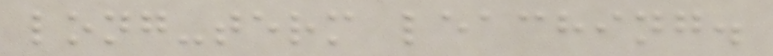long-term leaching.
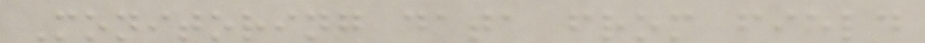Monitoring data from field
